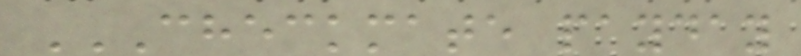CHECKMATE PAYDAY
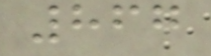867
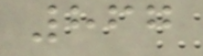867
